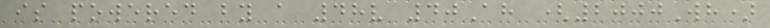is powered by a 48v 40Ah (2000Wh)
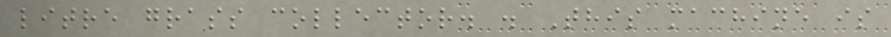litre grass collector. . This machine is
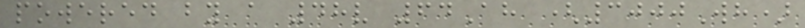powered by a 48v 64Ah (3000Wh)
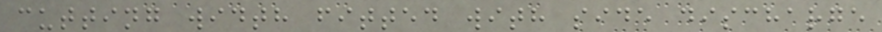cutting width fitted with side discharge
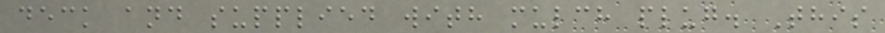deck and supplied with mulch plug. This
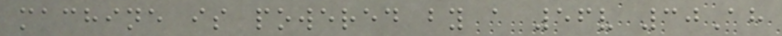machine is powered by a 56v 30Ah
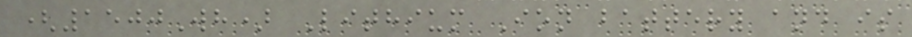(1500Wh) Lithium Ion battery and is
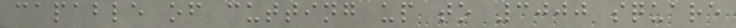capable of cutting up to 3000 square
